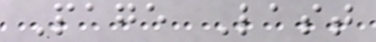Page Last
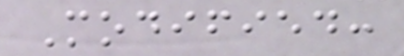Modified:
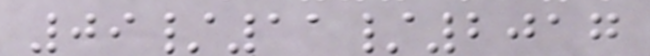09/11/2017
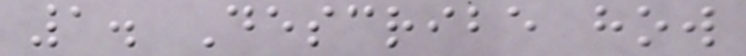1. Describe how
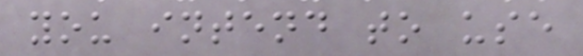you intend to use
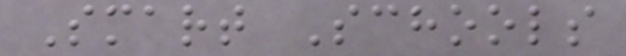Smart Schools
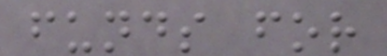funds for
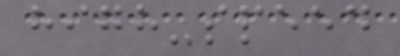high-speed
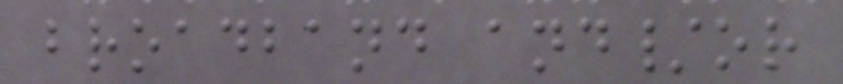broadband and/or
